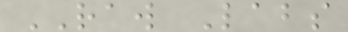RAW Labs
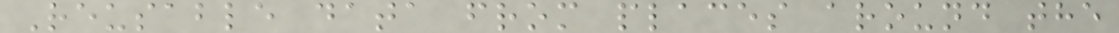Reusable data from places around the
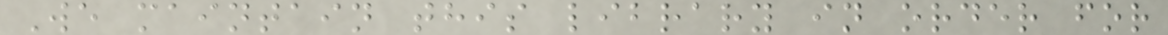We maintain this library in order for
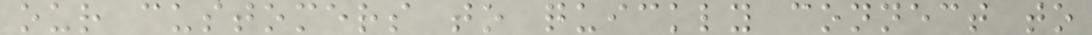our customers to quickly connect to
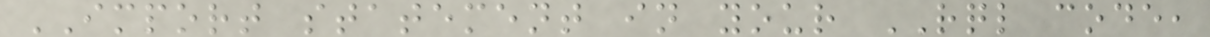IMPORT statement in your RQL code,
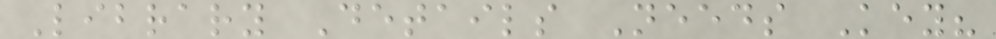Library Details Needs Key?
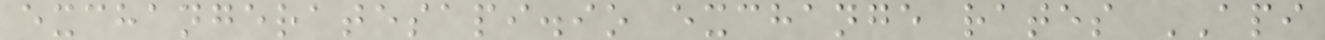exchangeratesapi.io exchange rates API
